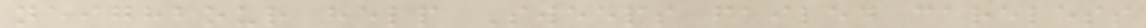neighbour help Sweeps failed careless
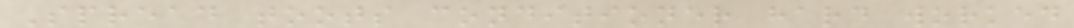Spread toots conditioner hard worked
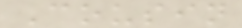Cousin
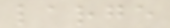large
